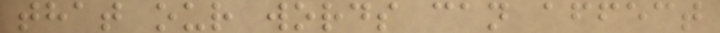that our words can affect
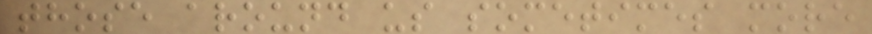those around us sometimes more
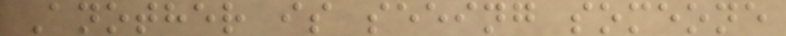Another is seeing someone
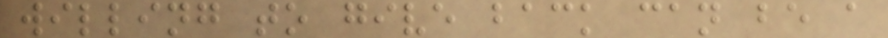willing to give back can be a
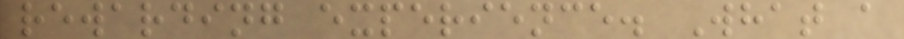rewarding experience. What a
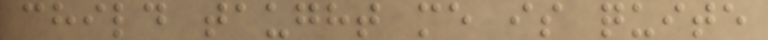child taught me is quite
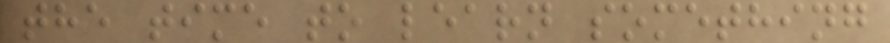the time to learn something
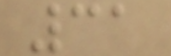31
